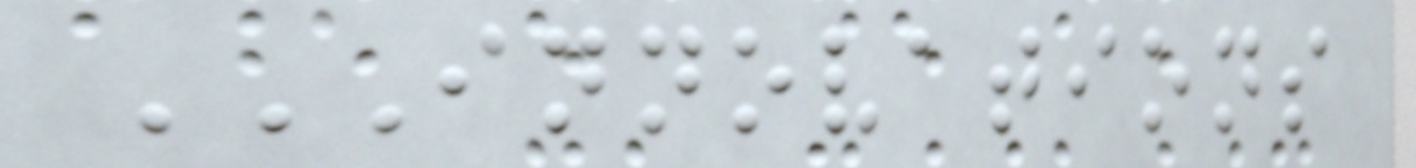INNOVATIONS
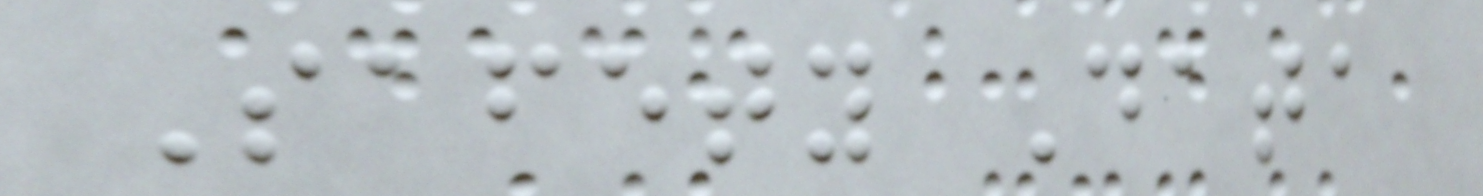Safety Data
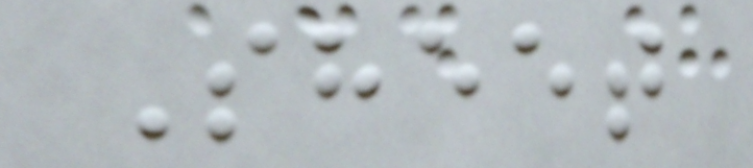Sheet
